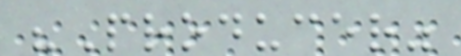"Producer"
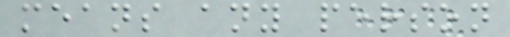means any person
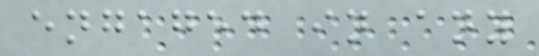engaged in any
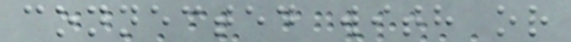connected with or
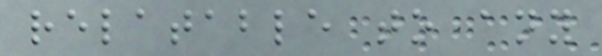relatable to any
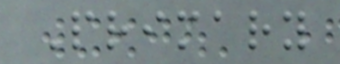Primary
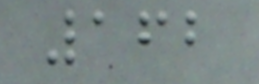162
